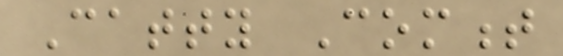Catty Comment
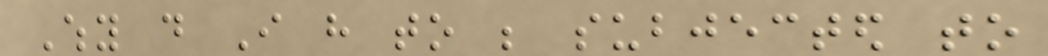Why do I have to be subjected to
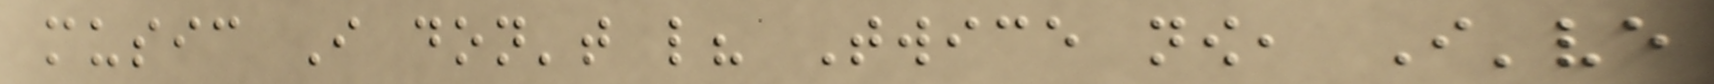music I don't like? Twice now, I've
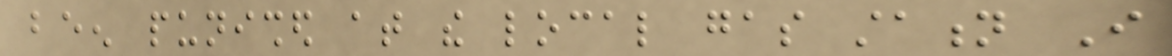been punished at the local gas station I
